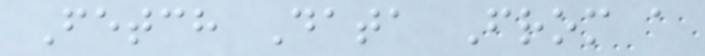Fetch Data From a
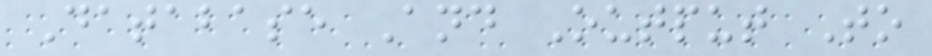Database And Output To
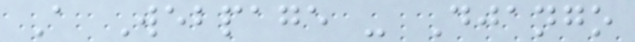A Webpage - Django
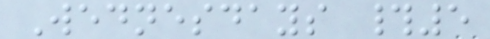Wednesdays #5
